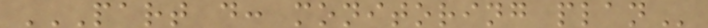PART D: MONITORING PLAN
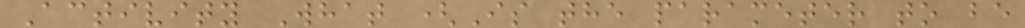Activity What (Is the parameter to be
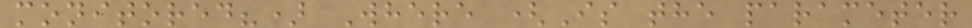monitored?) Where (Is the parameter
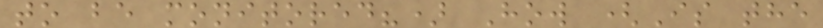to be monitored?) How (Is the
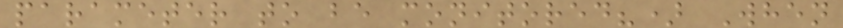parameter to be monitored?) When
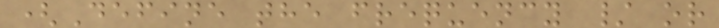(Define the frequency / or
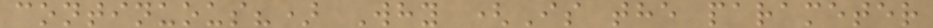continuous?) Why (Is the parameter
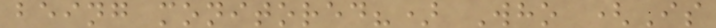being monitored?) Who (Is
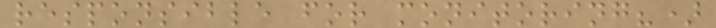responsible for monitoring?)
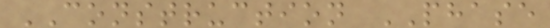CONSTRUCTION PHASE
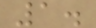1.
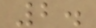2.
